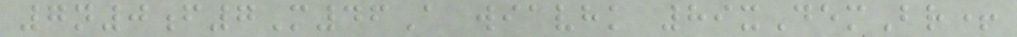7n0f7M46A wiavhk 89xDemBr+
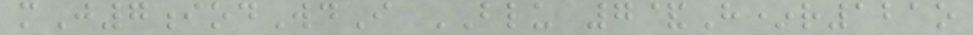mJ7iodWdI BLU 7&H*r121o
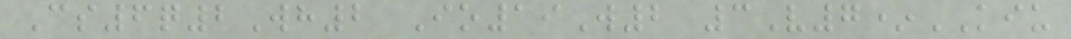Cs6q2Wh2 Io19W2 3V7*KIU
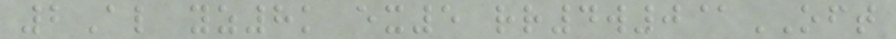2Al yz8k ex5 rr4w0@OFT
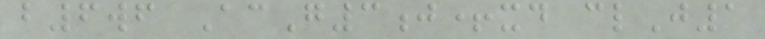b6wf AcG3j+xd clJ1
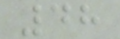48
